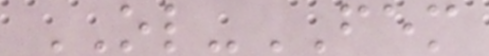OL-FEM
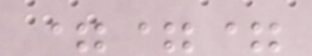===
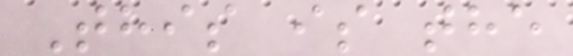This is the
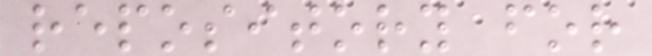repository for
